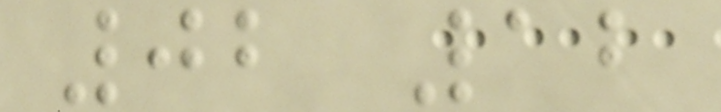02 12
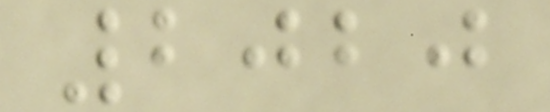2020
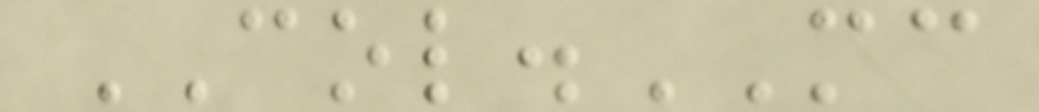COL.MC
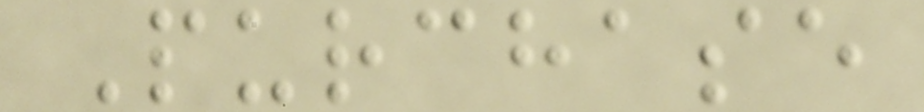Purchase
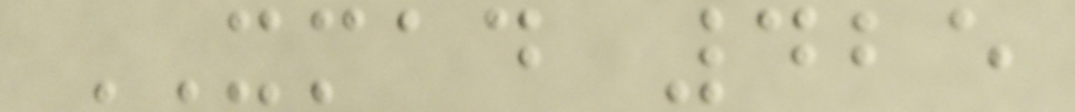XMAD 425
